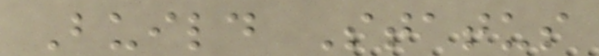Build Status
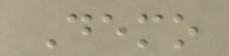Demo
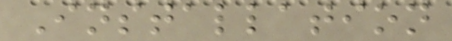Installation
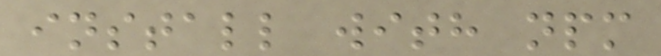install with npm
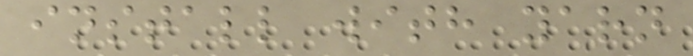install with yarn
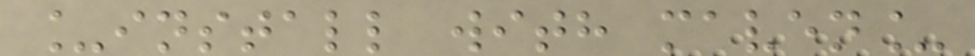_install with maven_
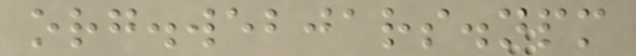org.webjars.npm
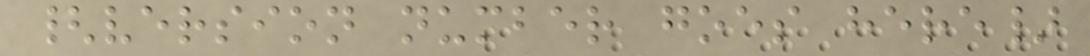{version number goes here}
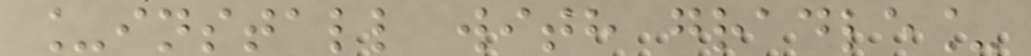_install with gradle_
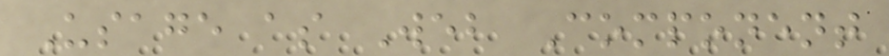Usage as Web Component
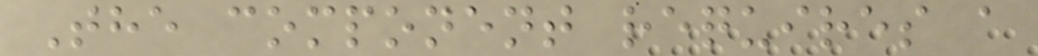The component requires a
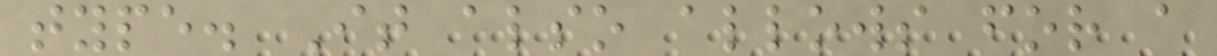type. It also allows for a
